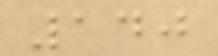140
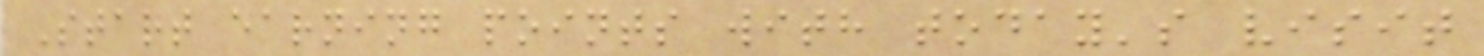Start earning points with today's visit
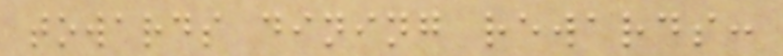towards dining rewards:
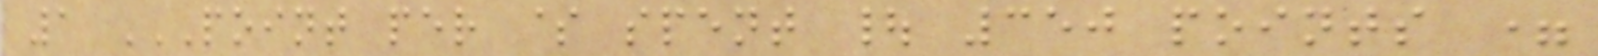1 POINT PER $ SPENT | 350 POINTS =
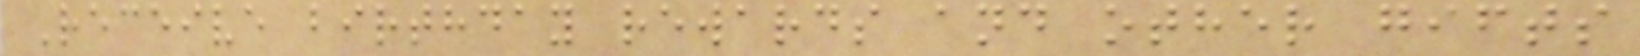Receive birthday rewards and other gifts
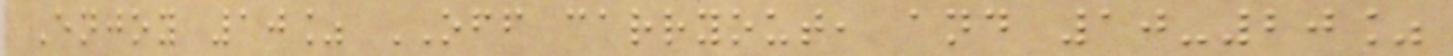Enjoy 10% OFF carryout, and 10-20%
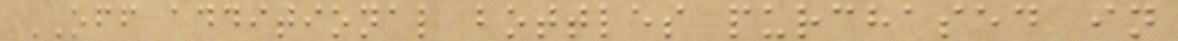OFF additional bottles purchased in
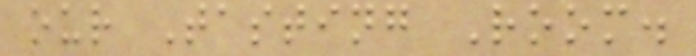our Tasting Room.
